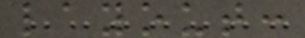layout:
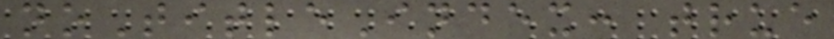noTitleIndex: true
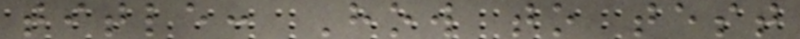title: How to test
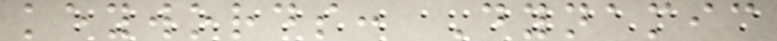keywords: Dynamic
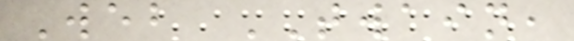Web TWAIN,
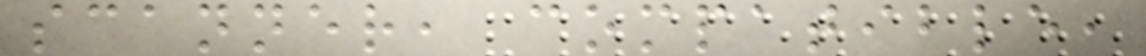scanner, compatible,
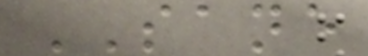SANE
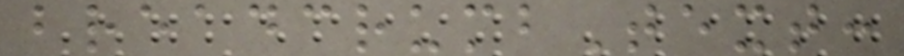breadcrumbText:
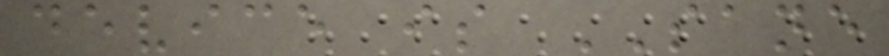device is SANE
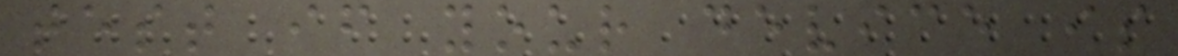test if your device is
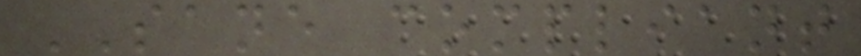SANE compliant
